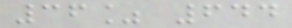36% 644
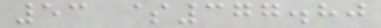53 $377.80
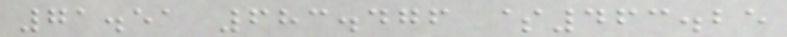71.51 683.476 $463.25
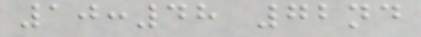10:48 72nd
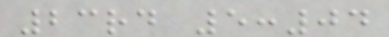23rd 5:04
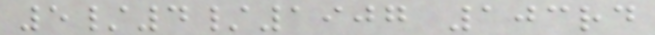5/4/1907 103rd
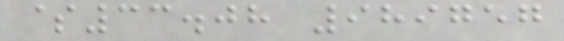$33.08 989757
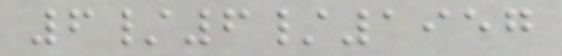6/6/1957
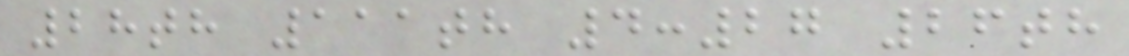28th 111th 4:27 26th
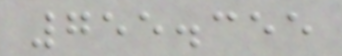755.355
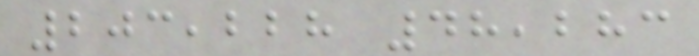203,228 48,283
